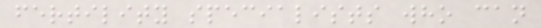fertility specialists who can
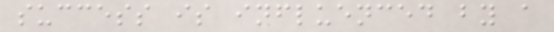success is influenced by a
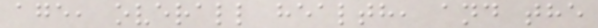age, overall health, and the
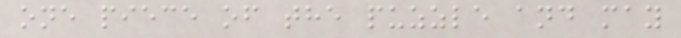one piece of the puzzle and may
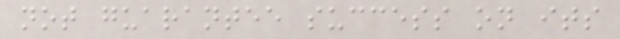not guarantee success on its
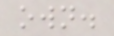own.
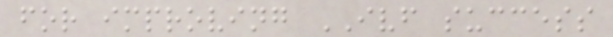for improving IVF success
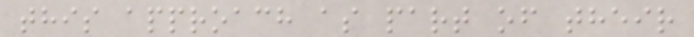this approach as part of their
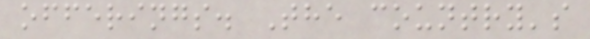offerings. The country's
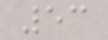53
